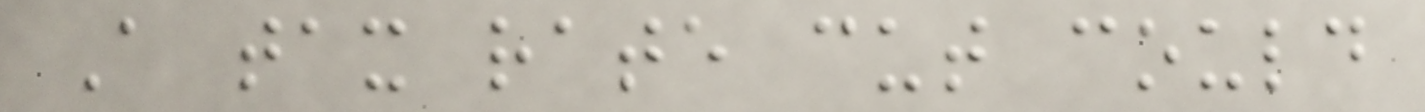A tax rate cut could
